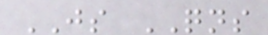JS QNS
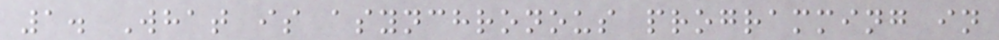1. What is asynchronous programming in
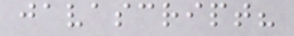javascript?
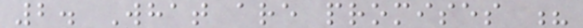2. What are promises ?
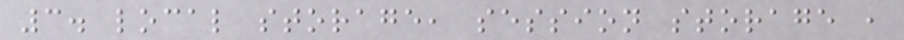3. local storage, session storage ,
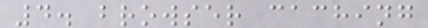4. browser caching
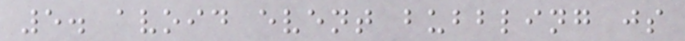5. avoid event bubbling js
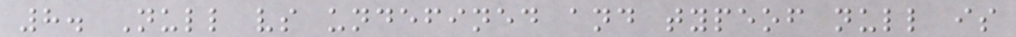8. Null vs undefined and typeof null is
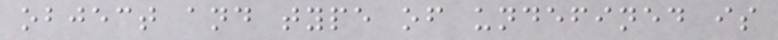object and type of undefined is
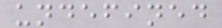undefined
